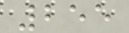255
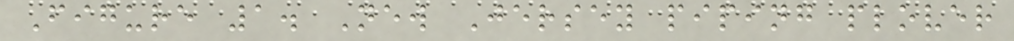Figure 1. New Jersey piping plover
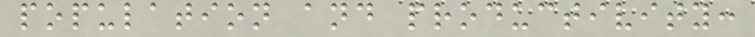population and productivity:
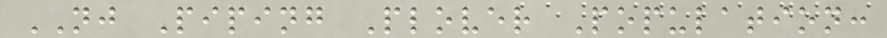NJ Piping Plover Population:
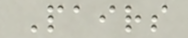Pairs
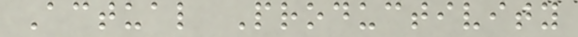Actual Productivity
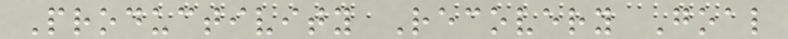Productivity Recovery Goal
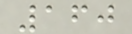160
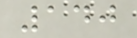140
